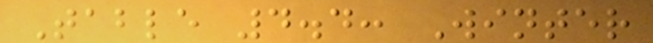Table 4.4: Winter
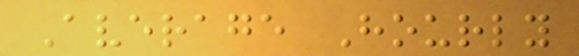Average Hourly
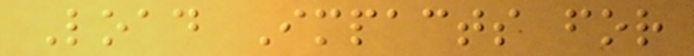Load Impacts for
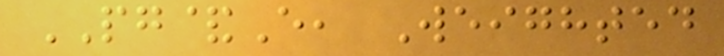PG&E, Weighted
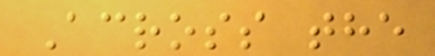Across the
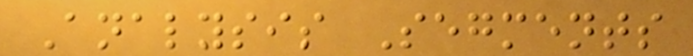Analysis Segments
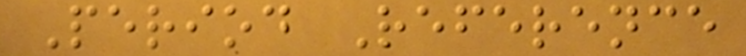Period Reference
